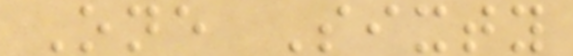One Sixty
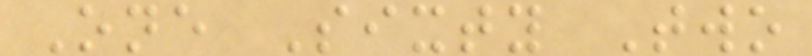One Sixty Two
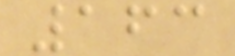163
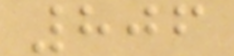806
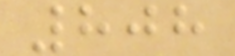808
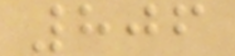806
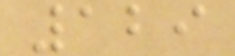129
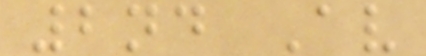2nd Av
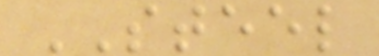STEEL
